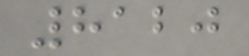8120
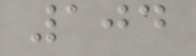104
